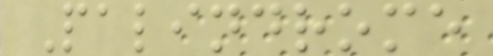Palindrome
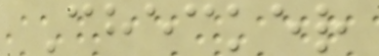Checker
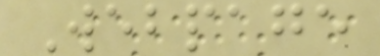Webpage
